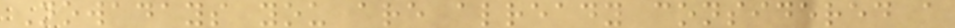Nowadays you are already considered a
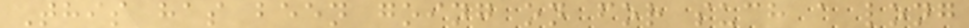This has been going on for such a long
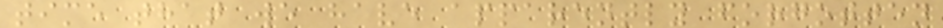time that we have apparently forgotten
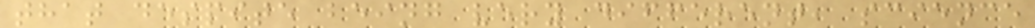that despite being very different, science
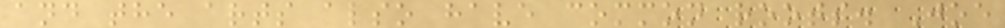and the arts also have common roots. Joe
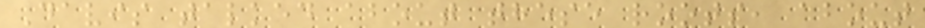Davis talked about these roots, about
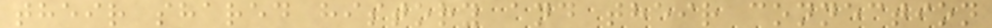their shared history and their connection
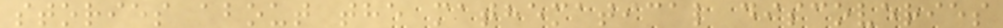stories about the mathematical discoveries
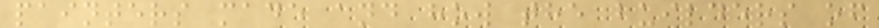painters made and how the builders of
